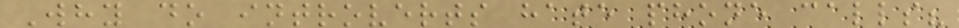Why do introverts hate phone calls?
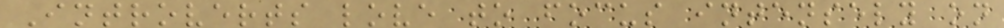Introverts love to focus intensely on
